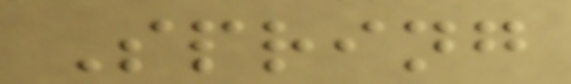Spring
